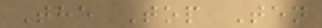The Top Ten
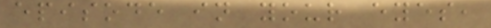episode in your eyes,
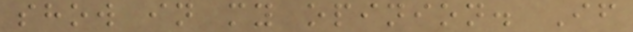show in my opinion. If
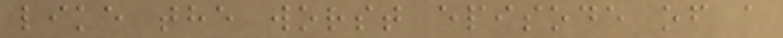like the worst episode of a
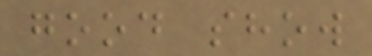good show
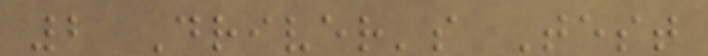2 Driver's Test
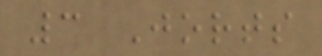3 Jorts
